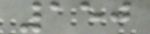150
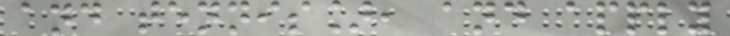and tennis], and apply
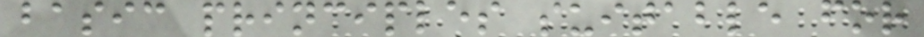basic principles suitable for
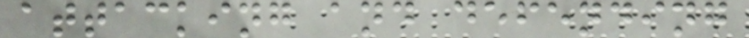attacking and defending
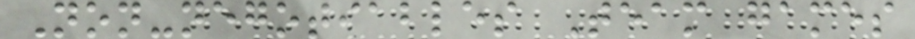Non-negotiables Team games
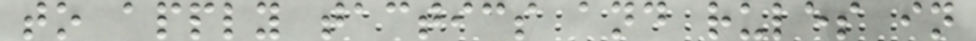to apply tactics and rules in
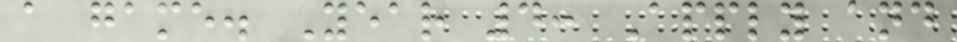a game. Year 4: Apply and
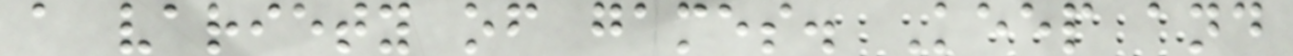a variety of games. Keep and
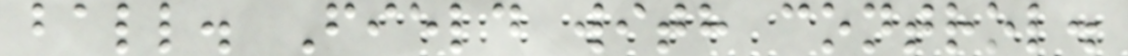ball. Field with control.
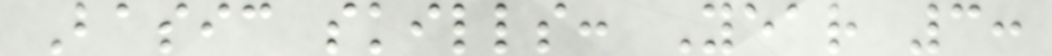Basic skills: Year 3:
